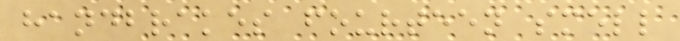handbrakes fourteen smell
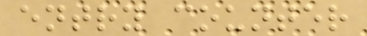entry counter
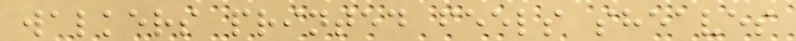walkers printed feels sheaves
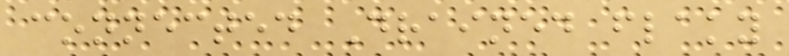connected Drained flaky
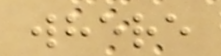where
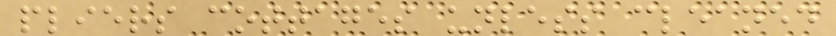pliers cottages unless cleaned
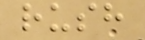rush
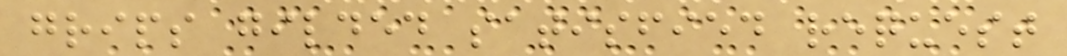grips gilded satisfied request
